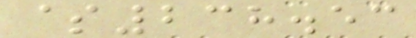$238.53
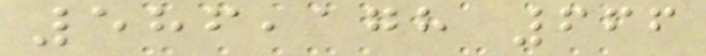586,178 666
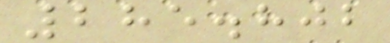285.802
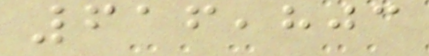616,803
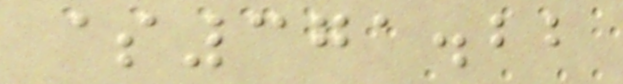$371.22
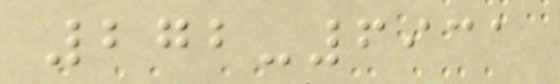272-6931
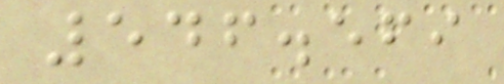546.569
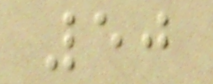50
